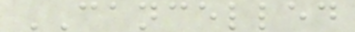CANCELLED
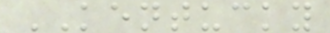KENTUCKY
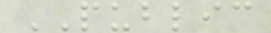PUBLIC
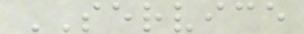SERVICE
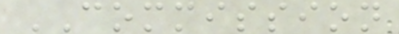COMMISSION
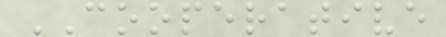COOPERATIVE
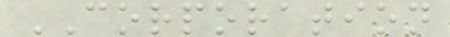CORPORATION
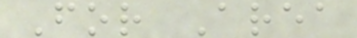For Area
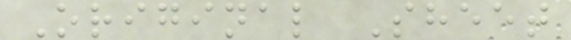Original Sheet
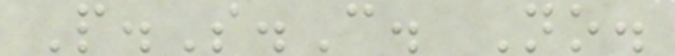P.S.C. No.
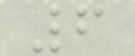6
